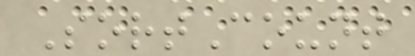SortCount
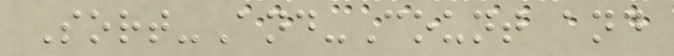Sort-And-Count and
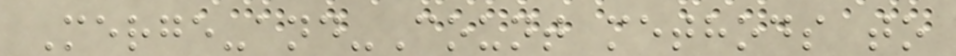Merge-and-Count methods to
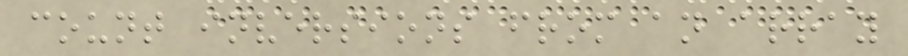count inversions from an array
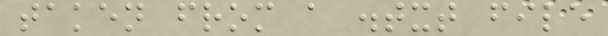taken from a .txt file
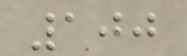100
